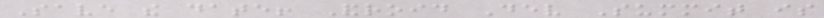Save the date! Android Dev Summit is
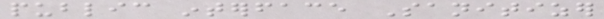public interface Sanitizer
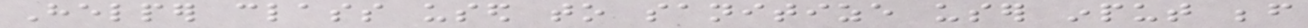Helper class used to sanitize user input before
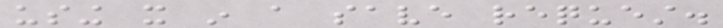using it in a save request.
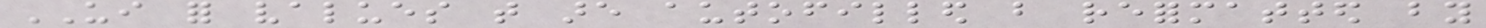UI for values that are autofilled but reformatted by
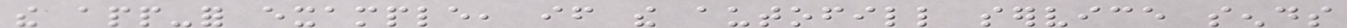the app-for example, if the autofill service sends
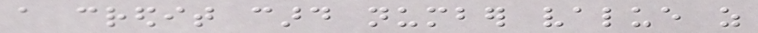a credit card number value as
